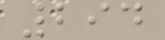294
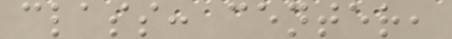class: center,
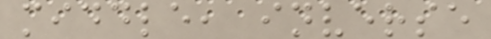middle, inverse
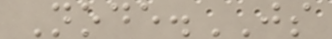Node.JS
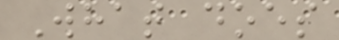What does
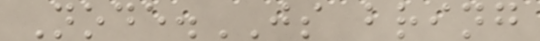Node.JS bring
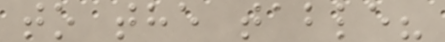to the table?
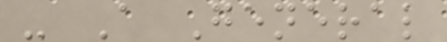- A General
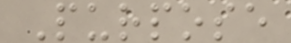Purpose
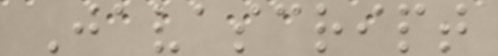Javascript
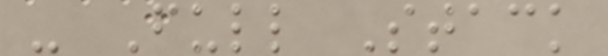- Full Stack
